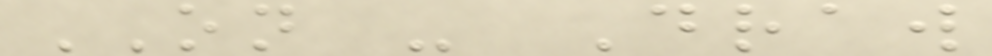ON - Draw
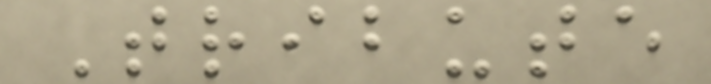Tribute
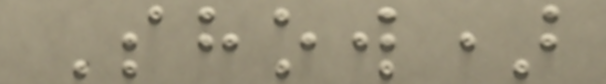Show)
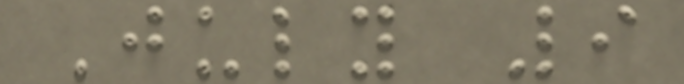July 9
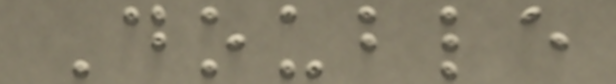Double
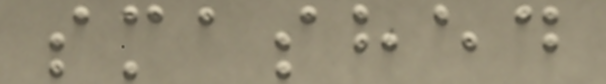smashed
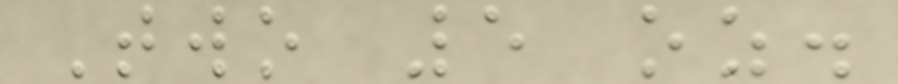Two 5 oz.
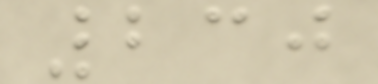230
